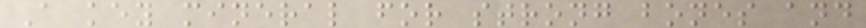A key mineral for strong bones and
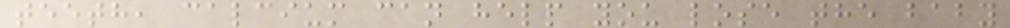teeth, calcium can help you lose the baby
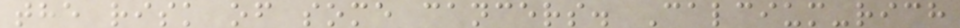the risk of some cancers. Calcium-rich
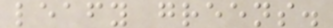leafy greens.
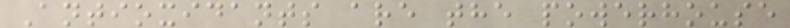Antioxidants are the powerhouse
